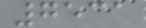7531
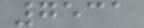7531
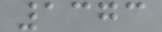1373
